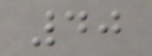40
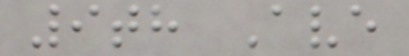9th Ave
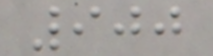900
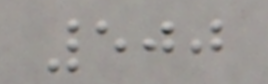500
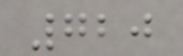720
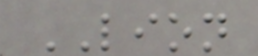LION
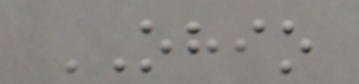OHIO
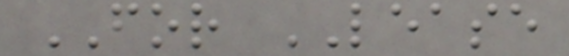FOR LEASE
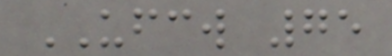UFCW 75
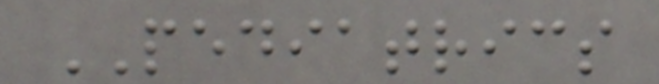PEDIATRICS
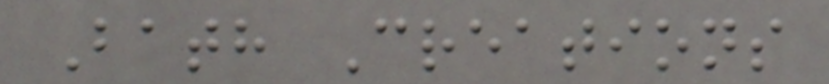Bath Creations
